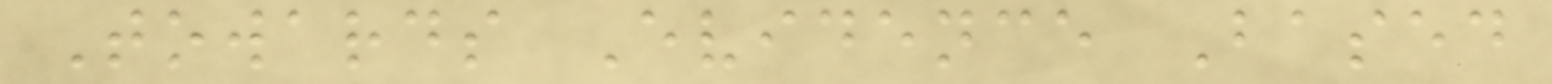Towards Evidence Based
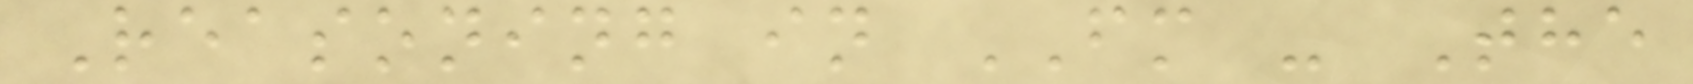Reasoning in FM - The
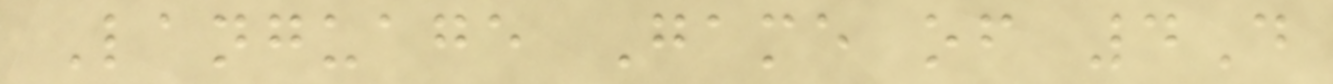Language Game of 4D
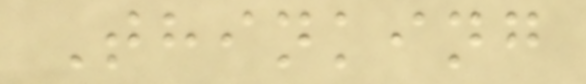Thinking
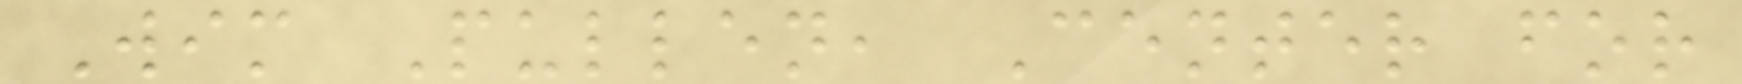Wim Pullen, Center for
